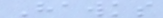Hawks
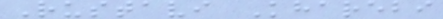Rustavi Kharebi
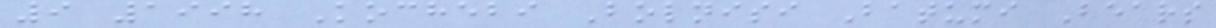9 1998 Kochebi Bolnisi Batumi Bears
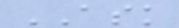ASK
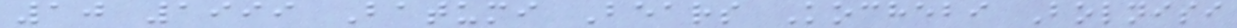10 1999 Batumi Bears Kochebi Bolnisi
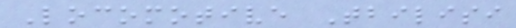Locomotive Tbilisi
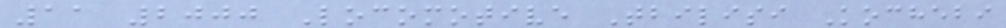11 2000 Locomotive Tbilisi Kochebi
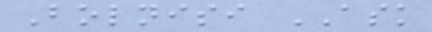Bolnisi ASK
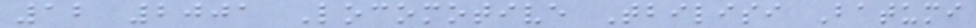12 2001 Locomotive Tbilisi Batumi
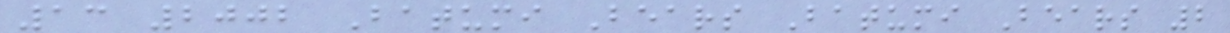13 2002 Batumi Bears Batumi Bears 2
